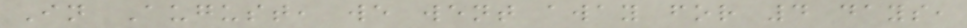In August, we went away for 4 days,
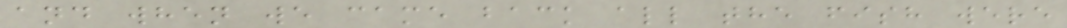and when we came back all the fish were
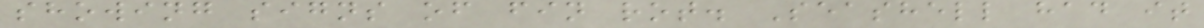showing signs of fin rot. Seashell had it
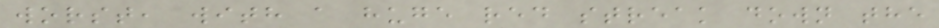worst, with a huge red streak down the
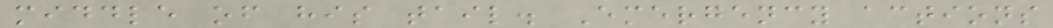middle of his tail. Emergency actions
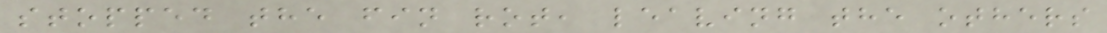stopped the fin rot, leaving the others
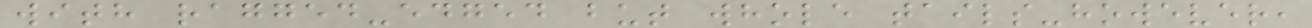with ragged-edged but whole tails-however,
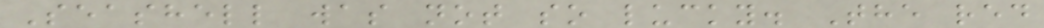Seashell was not so lucky. The red
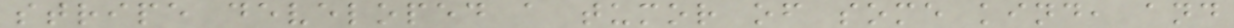stripe developed a tumor of some kind, and
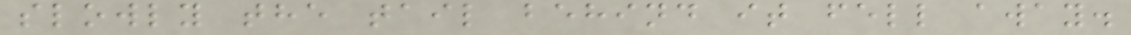slowly the tail behind it fell away.
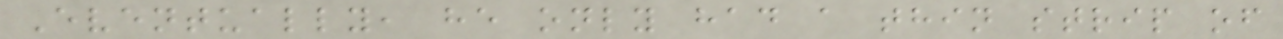Eventually, he only had a thin strip of
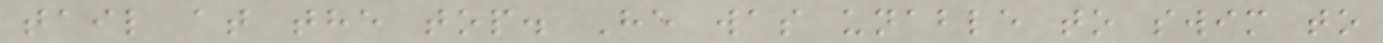tail at the top. He was unable to swim to
